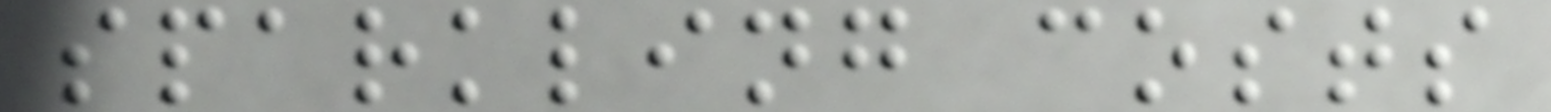sparkling costs
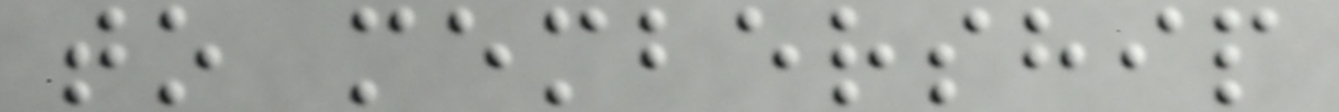to membership
